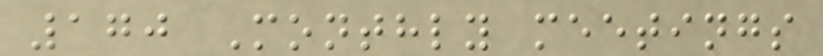170 Monthly meetings
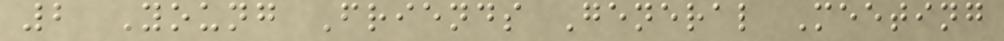2 Young Friends General Meeting
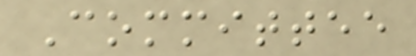Committee
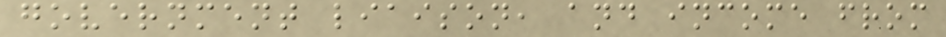government liaison, and income from
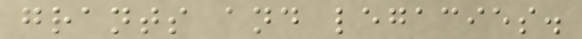grants and legacies.
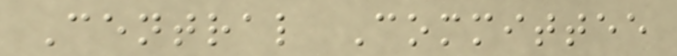Central Committee
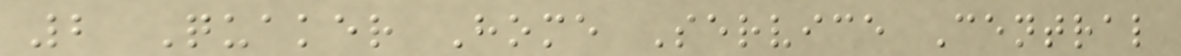2 Quaker Home Service Central
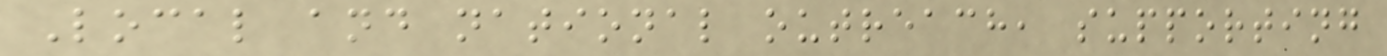Local and national outreach, supporting
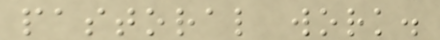pastoral work.
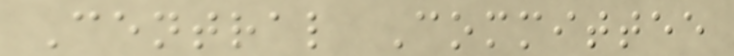Central Committee
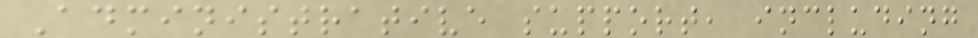Administrative support, including
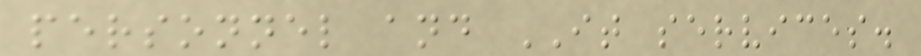personnel and IT services.
